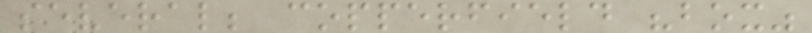several; copperfield "box"
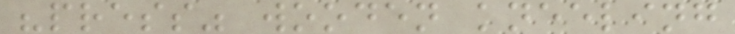"press" wooden kneeling
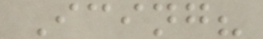Icing?
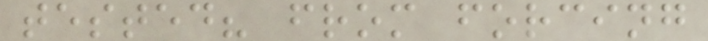tested? from forcing
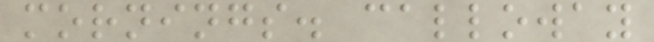mornings. calloway
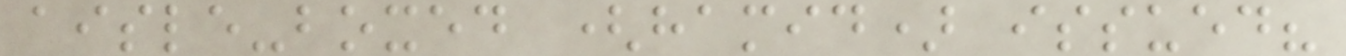aisle-boxed (hamid) issued?
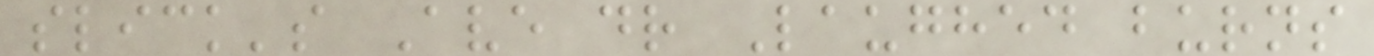slick's Ave dr Laughed burns
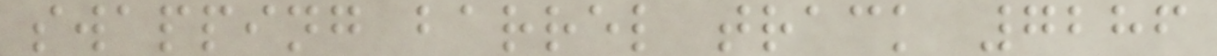swapping barrel track 7286
